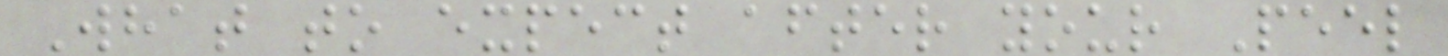What to expect after your Peel
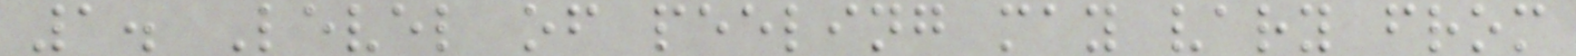1. Level of peeling may vary from
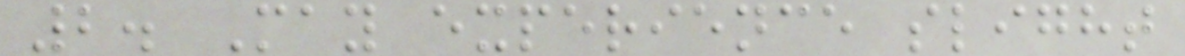2. May experience slight
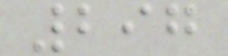297
